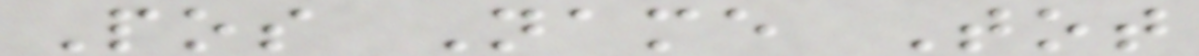Pos Name Tot
